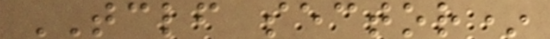TCLF sector*
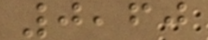0,60
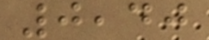0,40
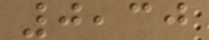0,30
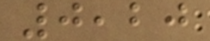0,20
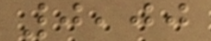0,00
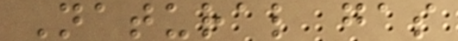Natural gas
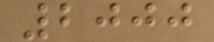2000
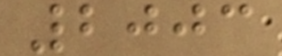2003
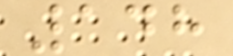148
